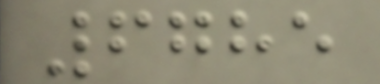6785
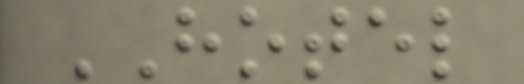HOTEL
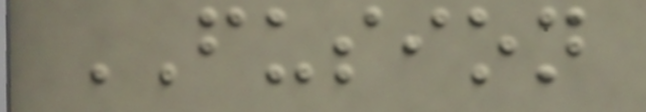FUSION
